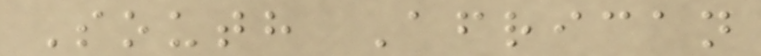South African
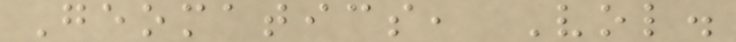Geomatics, Vol.
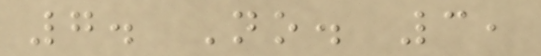7. No. 3,
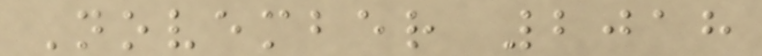November 2018
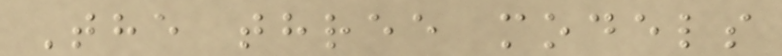The three models
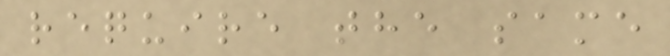require the same
